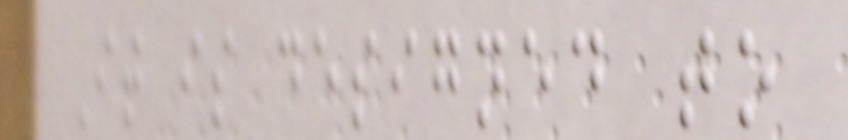It is designed to
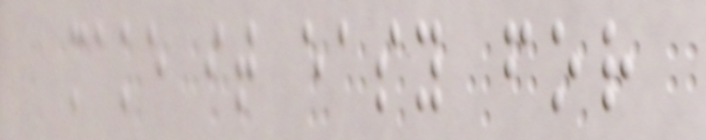make it easy for
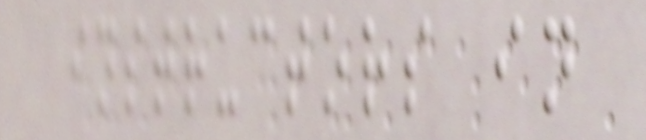instructors in
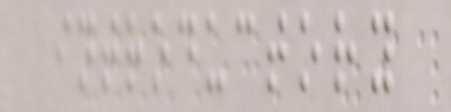introductory
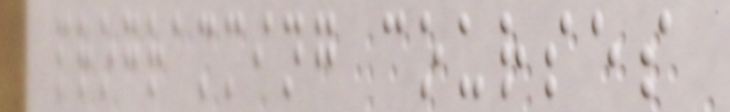programming courses
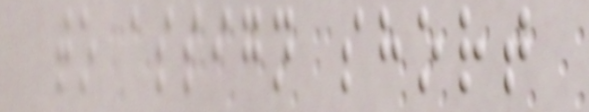to assign short
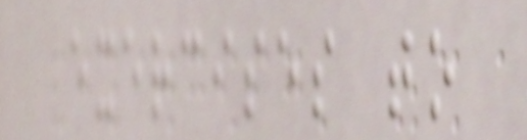exercises to
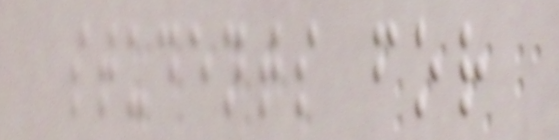students for
